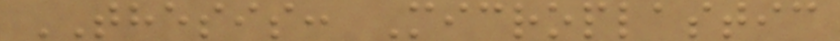THESIS: Microplastic
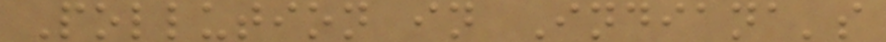Pollution in Indiana's
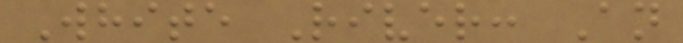White River: An
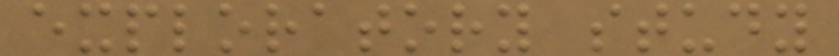exploratory study
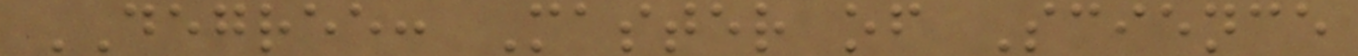DEGREE: Master of Science
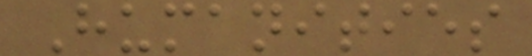Humanities
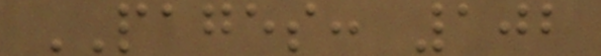PAGES: 102
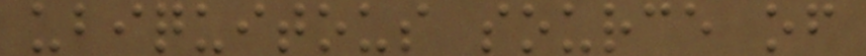ubiquitous source of
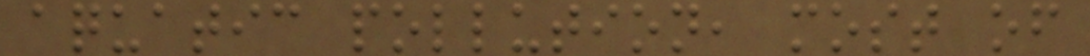aquatic pollution, most of
